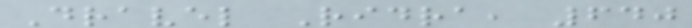Dravel Ridra, 640
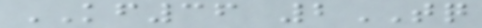KF36 2TQ
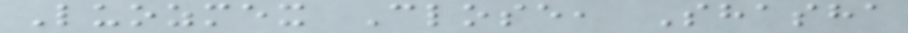Luozmex Close, Shasha
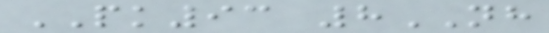PK93 8NH
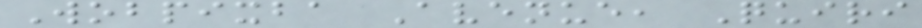Wobpixba Avenue, Quiri
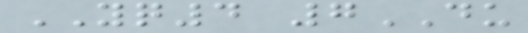YQ4 7DU
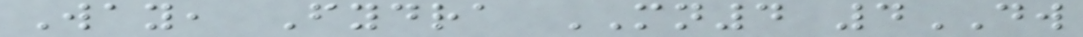Way, Fydra MN4 4DW
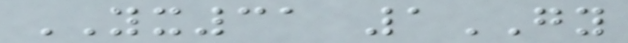YX31 1GY
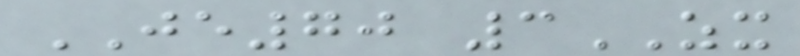JE70 3ZX
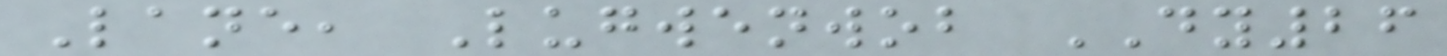Lane, Lugwenwob DY26
